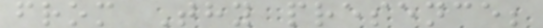from Thy presence;
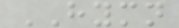HYMN
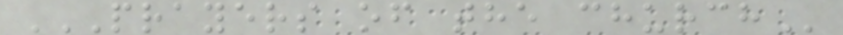PRAYERS OF THE CHURCH
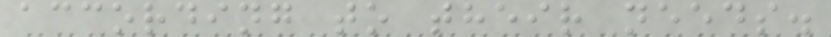according to their needs.
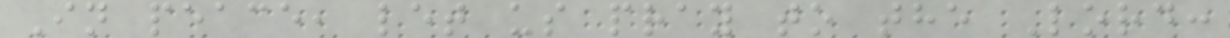In peace, let us pray to the Lord:
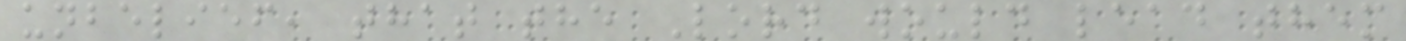unbelief, that the Lord would lead them
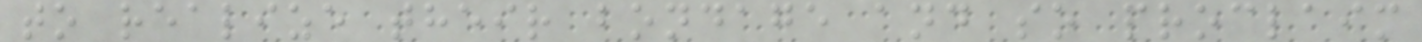to realize their bondage and so proclaim
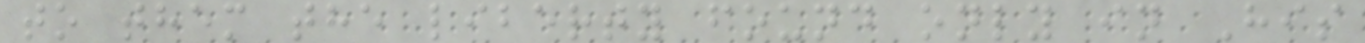to them the liberty found only in His
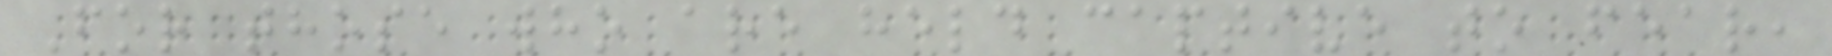For those who are held captive to fear,
